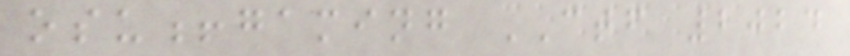osu!gaming CTF 2024
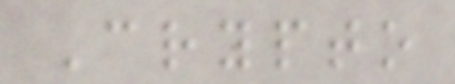Crypto
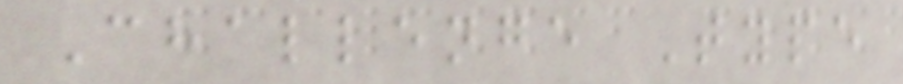Challenge Type
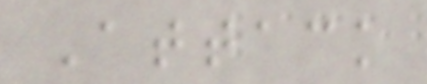Attack
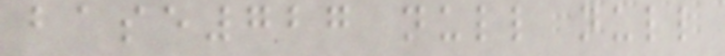base727 null null
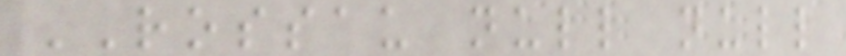ROSSAU null null
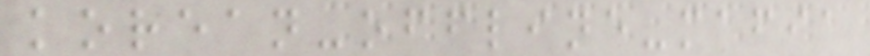korean-offline-mafia
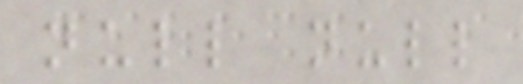null null
